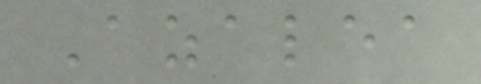Azalea
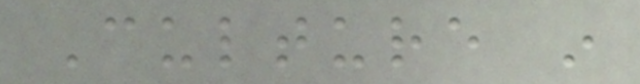Culture in
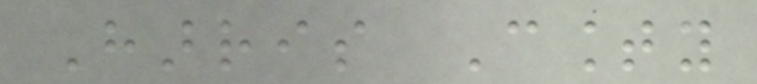Harris County
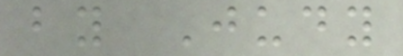by Judy
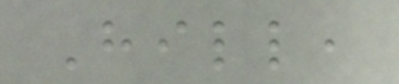Hill,
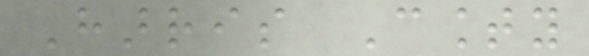Harris County
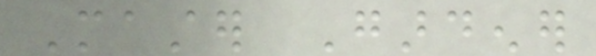Master Gardener
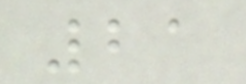21
